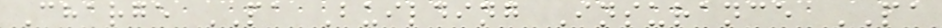Charge PA Building Insurance PA
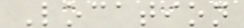Location
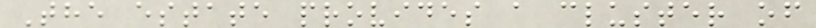The estate provides a cluster of
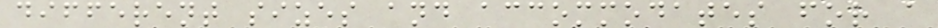different sizes and accommodates for a
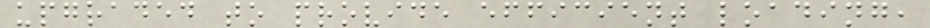upgraded to provide efficient loading,
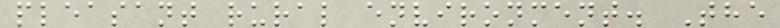pleasant rural environment. The
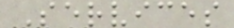Services
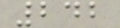242
